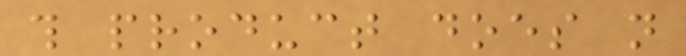this product does not
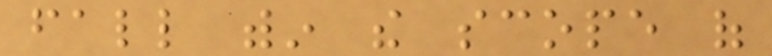fall within the scope of
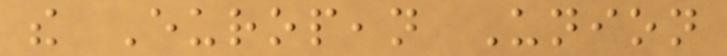the European Union
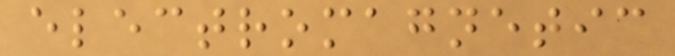electromagnetic
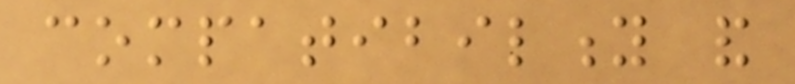compatibility and
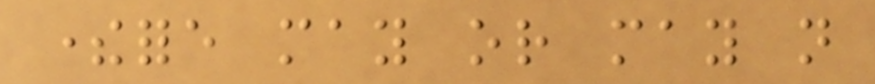therefore may or may not
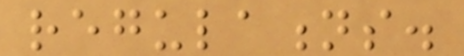regulations.
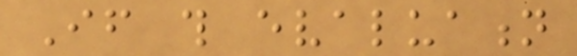If this evaluation
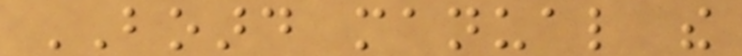BOARD manual the
